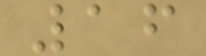16
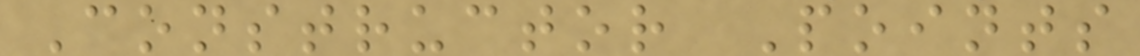Constructor Points
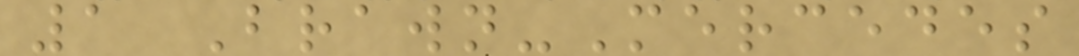1 Brawn-Mercedes
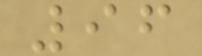96
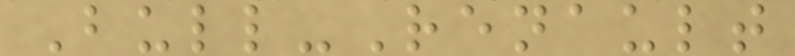Bull-Renault
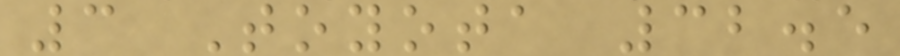3 Toyota 32.5
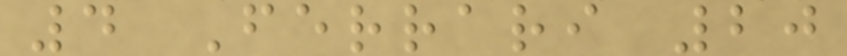4 Ferrari 20
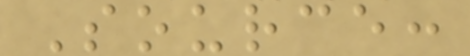Source:
